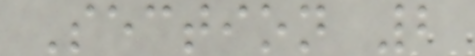Section 2
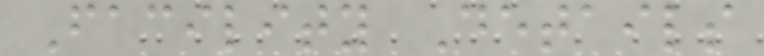Facility Details
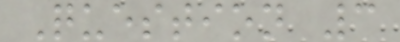Question 3
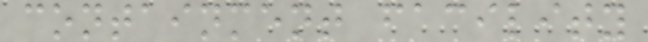containment facility
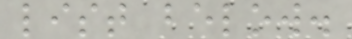list below.
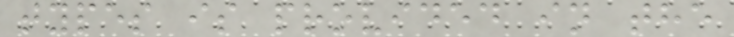types is provided in the
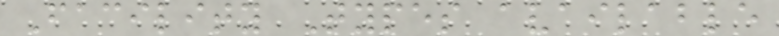Facility Types available
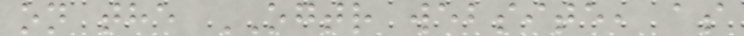on the OGTR website, as
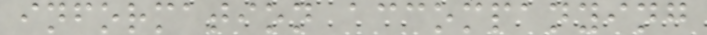information accompanying
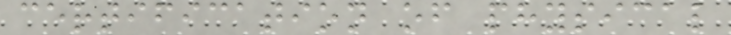certification of physical
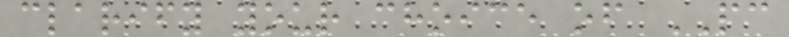clarify your choice of PC
